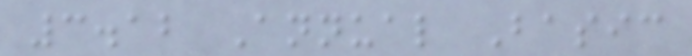3.12 Annual Basic
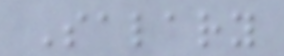Salary
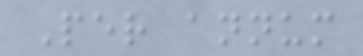Per annum
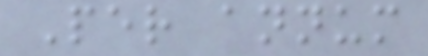Per annum
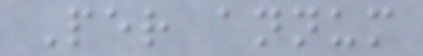Per annum
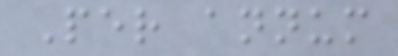Per annum
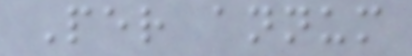Per annum
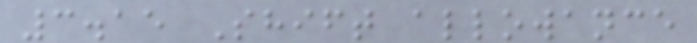3.15 Shift allowance
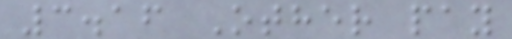3.16 Other pay
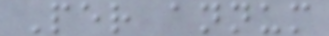Per annum
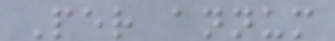Per annum
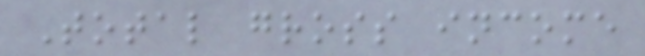Total gross income
